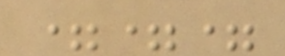===
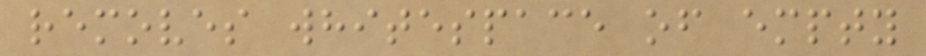removes whitespace of empty
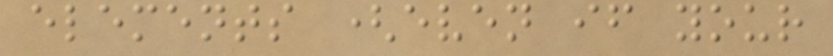elements (even if your
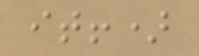it!)
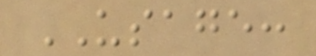USAGE:
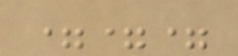===
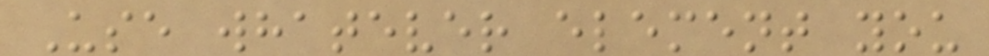Use whatever element you
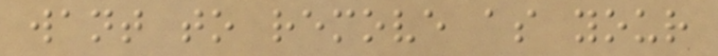want to remove as your
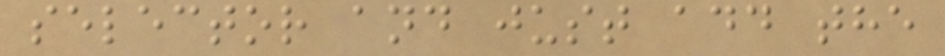selector and just add the
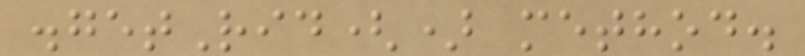.getRid() method.
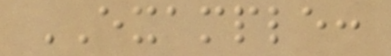EXAMPLE:
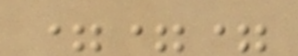===
